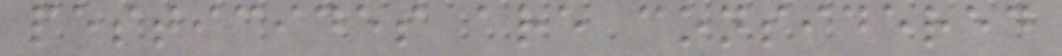pesticides are considered
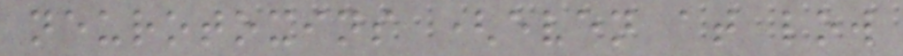neurotoxins (even at low
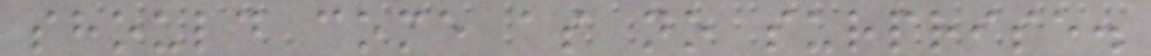should come as no surprise.
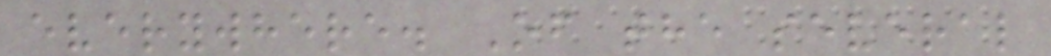everywhere. Of the several
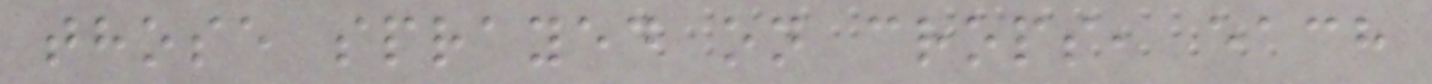those sprayed on crops, each
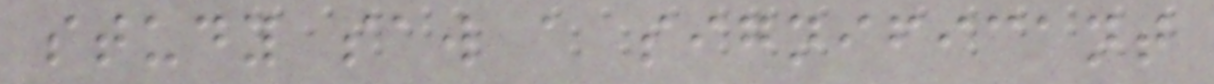study saw a significant
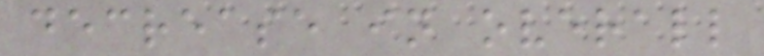decrease in overall
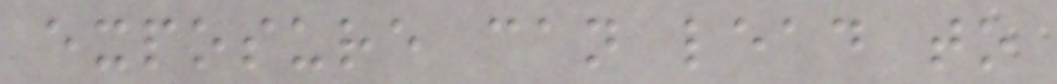exposure can lead to
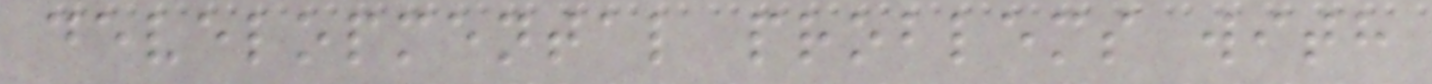developmental problems with
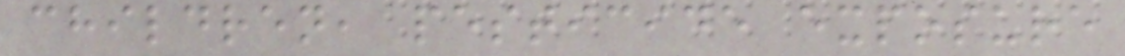children, pesticide exposure
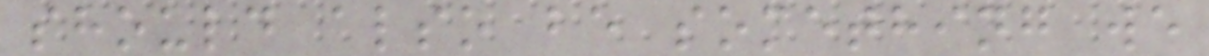should also be something we
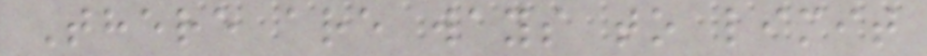There are ways to limit
